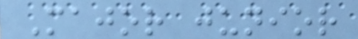Major junior
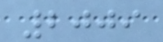2009
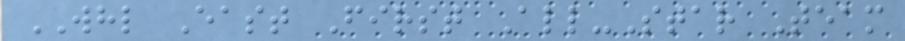WHL East First All-Star Team
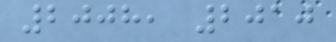2008, 2010
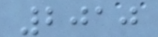2010
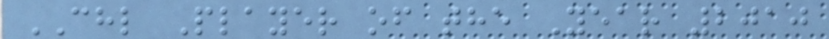CHL Player of the Year 2010
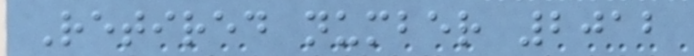Retired number 2012
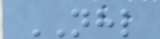NHL
